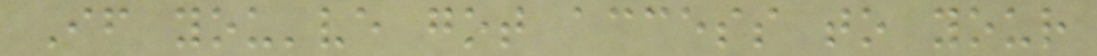If you've got access to your
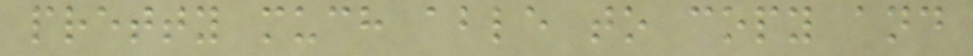pretty much able to copy and
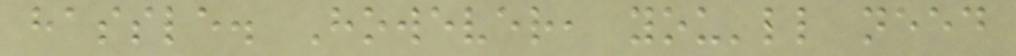hassle. However, you'll need
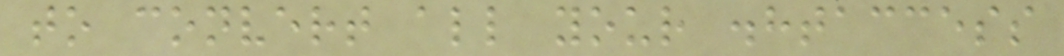to convert all your .htaccess
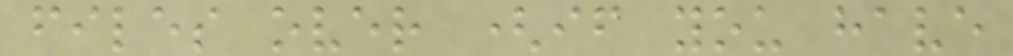files over (if you have
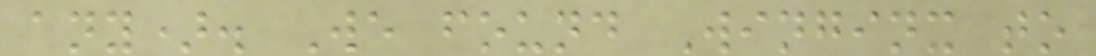any). We found Winginx to
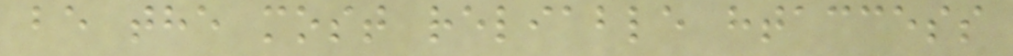be the most reliable htaccess
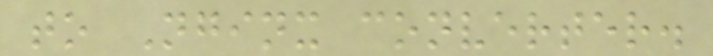to Nginx converter.
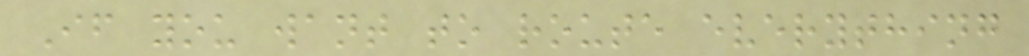If you want to route everything
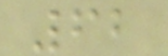62
